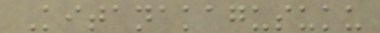Kitanakagusuku
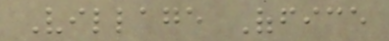Village Office
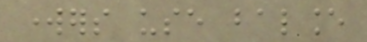workers use balance
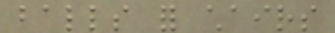balls for chairs
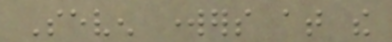Seven workers at the
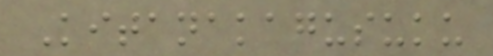Kitanakagusuku
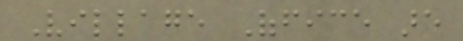Village Office are
